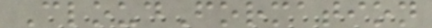CloudFormation
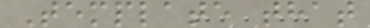Template that
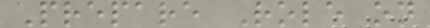Prepare Role on
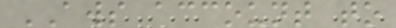AWS account to
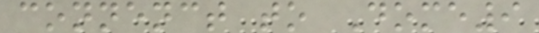connenct to Dome9
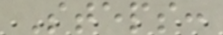Steps:
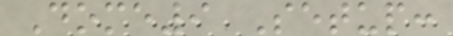Dome9 Setup:
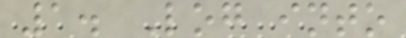1. Log into
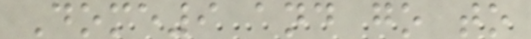Dome9 and go to
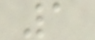1
